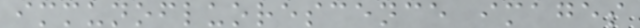immunofluorescence images
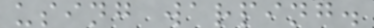using warping.
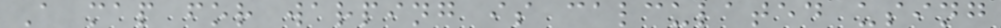A map for warping is calculated using
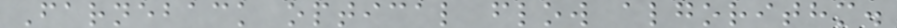Farneback optical flow algorithm.
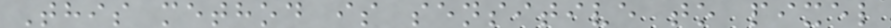This method is sensitive to pixel
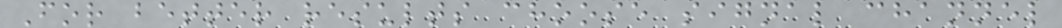For better results choose signal channel
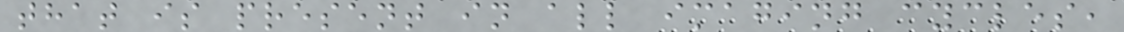that is present in all imaging cycles,
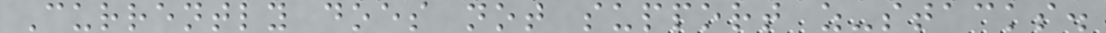Currently does not support z-stacks.
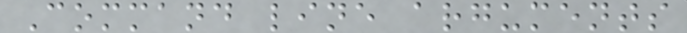Command line arguments
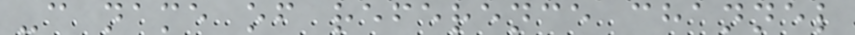-c name of reference channel
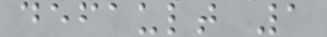default 1
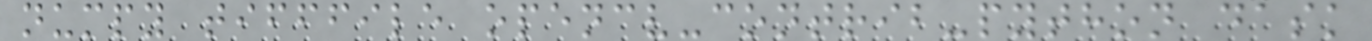numpy tifffile opencv-contrib-python dask
